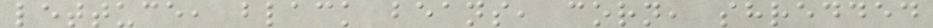lettuce, black beans, corn, shredded
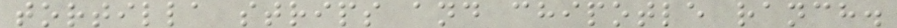tortilla strips and chipotle ranch.
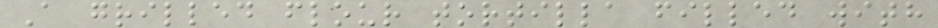A grilled flour tortilla filled with
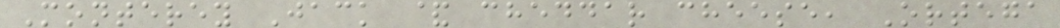Monterey Jack & cheddar cheese, Ortega
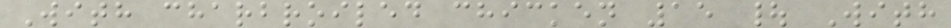With charbroiled chicken 15 | With
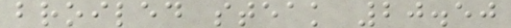broiled steak 20.50
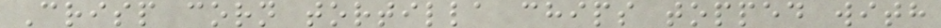Crisp corn tortilla chips topped with
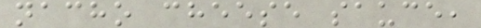nacho cheese sauce,
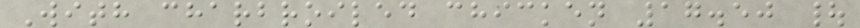With charbroiled chicken 17.50 |
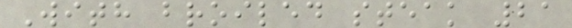With broiled steak 21
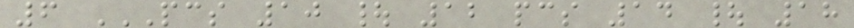6 PCS 10 | 12 PCS 14 | 18
